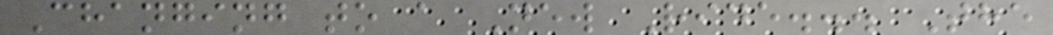Changing to a New Ride... The
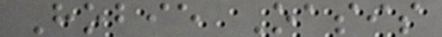Hobie Oasis
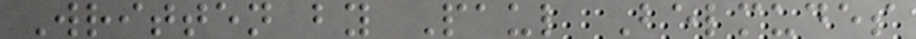Written by Paul Belmudes
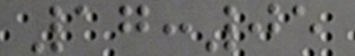17:05
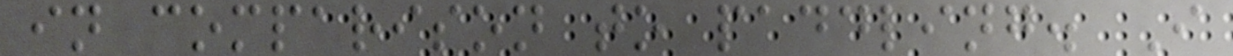in comparison to paddling. I
